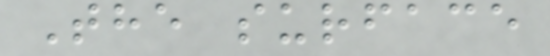The surface
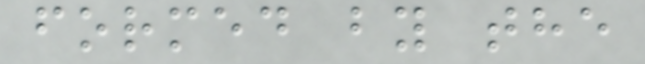formed by the
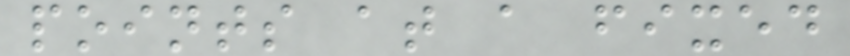points at a fixed
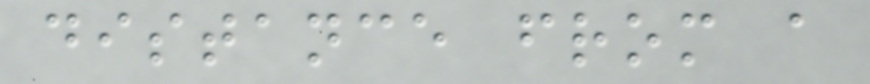distance from a
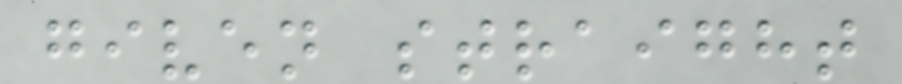given straight
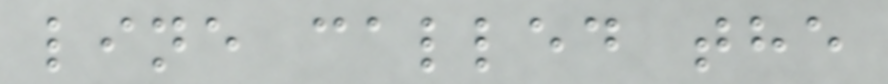line called the
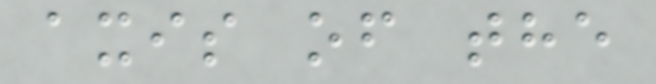axis of the
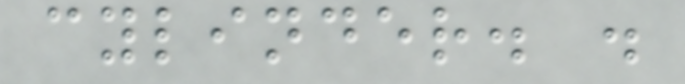cylinder. .
